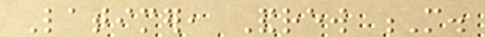Latimer, Andrew M.
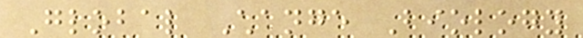Global Change Biology
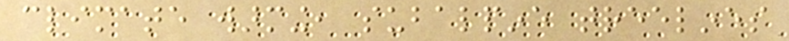climate warming, subalpine treelines
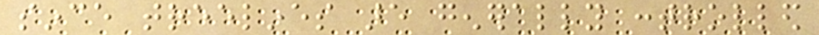since treelines are generally controlled
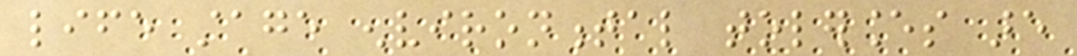life stage environmental tolerances are
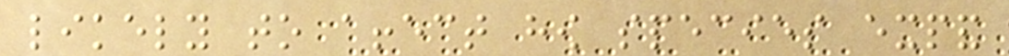likely to affect how species expand
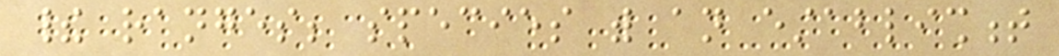their ranges; species with an establishment
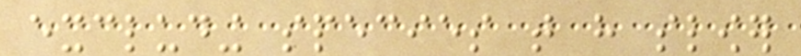excluding species that have slower
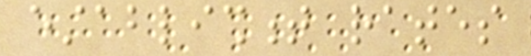establishment rates
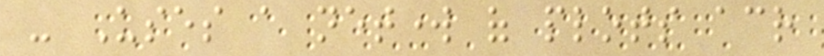- Uses a network of plots across
